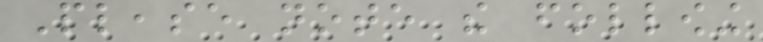Please note the following
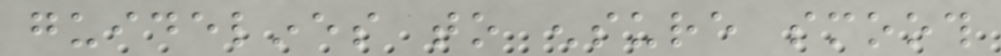guidelines to ensure smooth
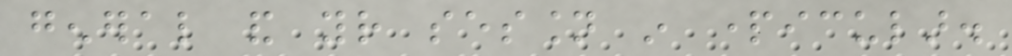general and your session in particular.
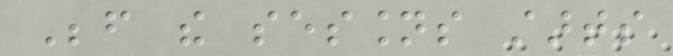Before the sessions starts
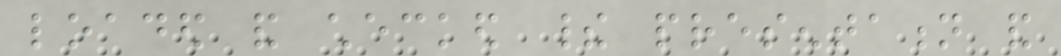loaded and checked their presentation and
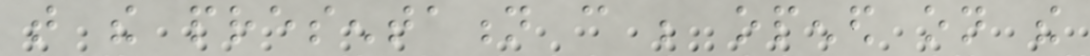that the presentation can be opened on the
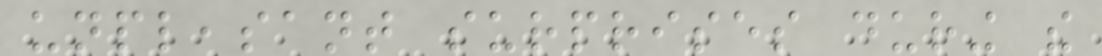unpleasant surprises during the
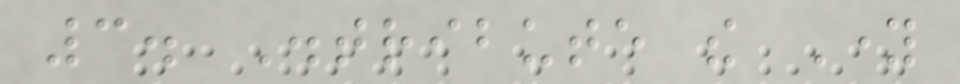3. Distribute the Young
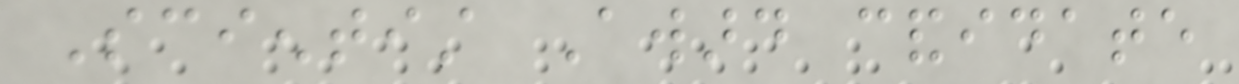Scientist Award candidate
